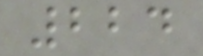224
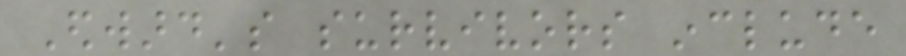Edward's survivors include
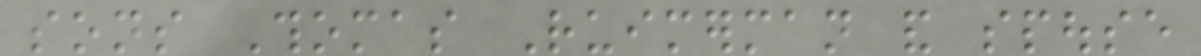sons Thomas Ruimerman and spouse
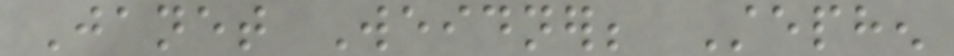Janet Weidner; Stephen
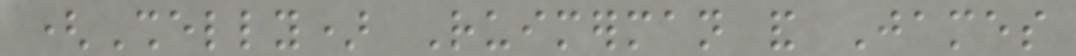(Shelly) Ruimerman and James
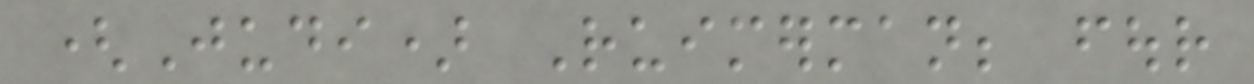(Judi) Ruimerman; four
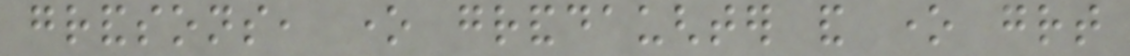grandsons, one granddaughter and one great
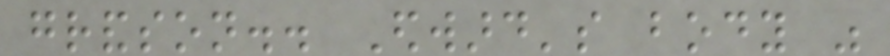grandson.. Edward's body was
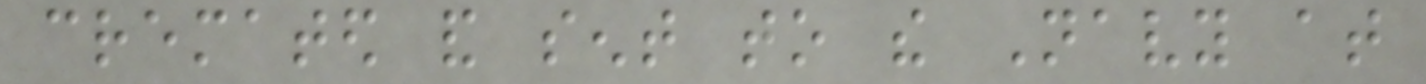cremated and sent to the Navy at
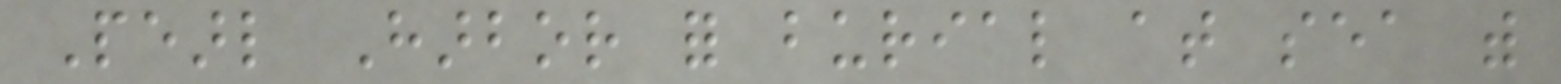Pearl Harbor for burial at sea with
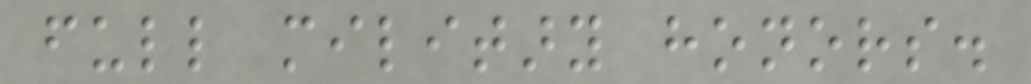full military honors.
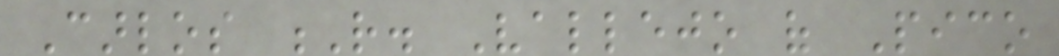Carlos R. Vallejo of Pico
